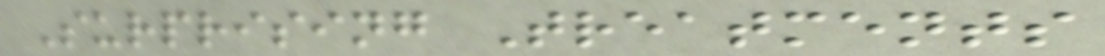Surprising Treatments
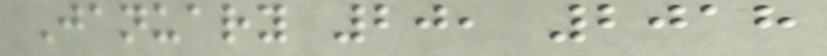January 20, 2018
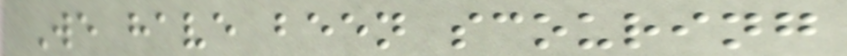We have been scouring
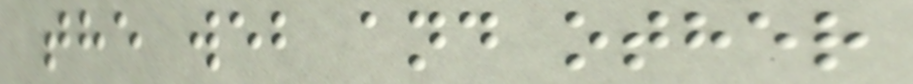the web and other
